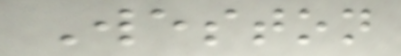Weston
